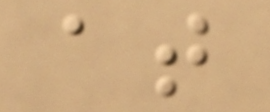at
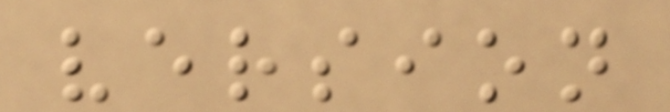version
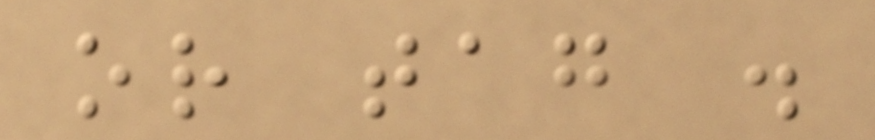or tag .
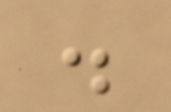.
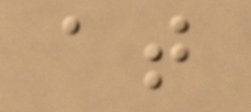at
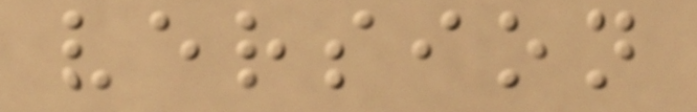version
